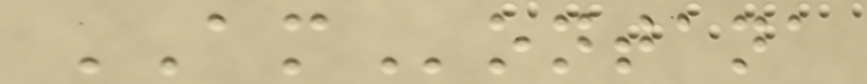AMontana
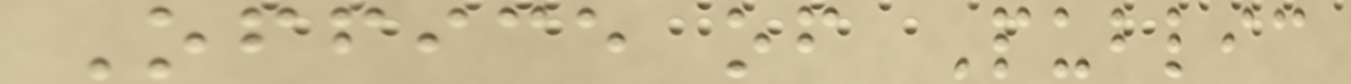Office of Public
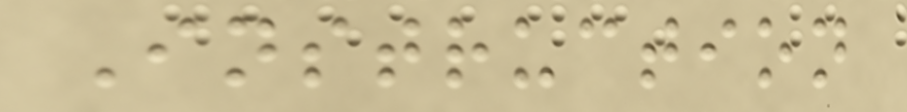Instruction
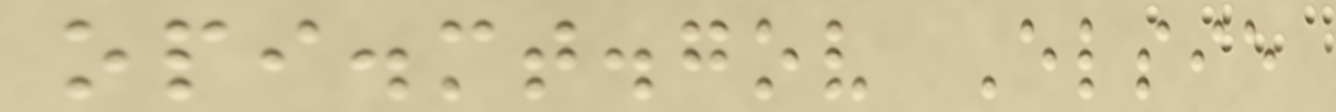opi.mt.gov Elsie
